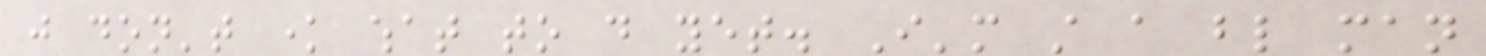just don't know what to do yet. I'm still a blind man
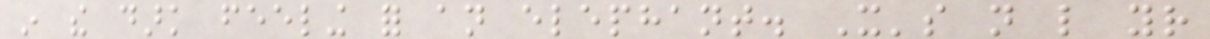in the dark feeling for an elephant. It's not like your
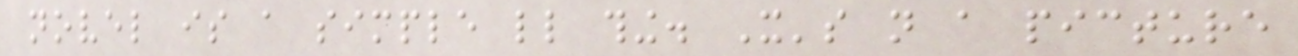novel is a simple little thing. It's not a picture
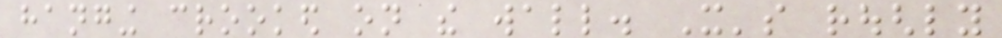hanging crooked on the wall. It's roughly
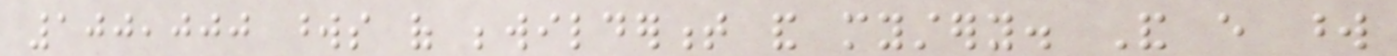100,000 words of bewilderment and mystery. And every word
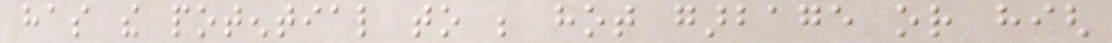has the potential to be hot garbage or high
